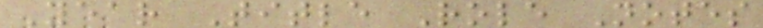Year Title Role Notes
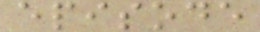episode
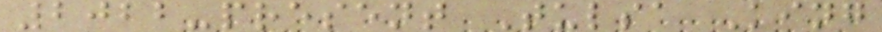2022-present Tulsa King
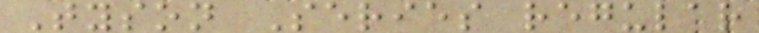Tyson Series regular
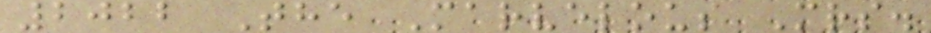2022 The Marvelous Mrs.
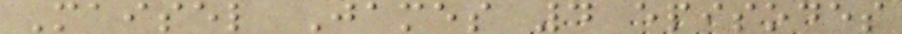Maisel James 4 episodes
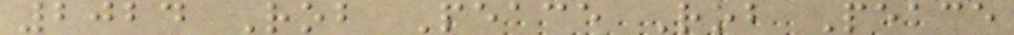2024 Rob Peace Rob Peace
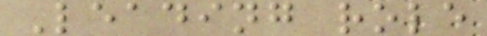Leading role
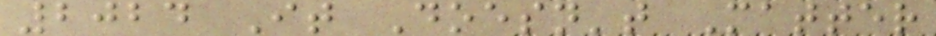2024 It Doesn't Matter
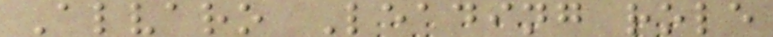Alvaro Leading role
